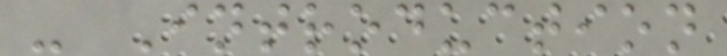- Introduction
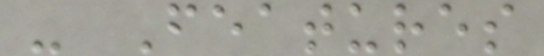- Features
